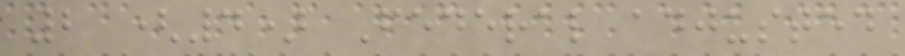2 (4) Federal adjusted
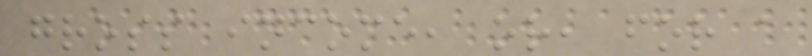gross income, or, for a
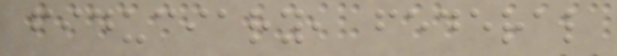fiduciary, federal
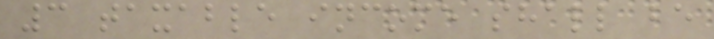3 taxable income shall be
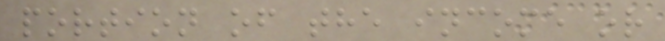portion of the income or
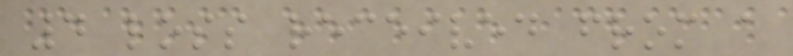4 loss received from a
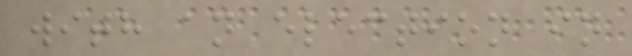with an election in
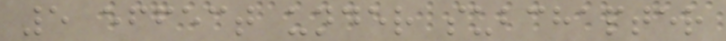5 effect under subchapter
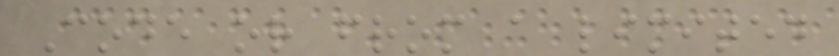Code or from a limited
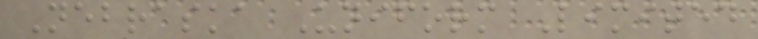Nebraska Uniform Limited
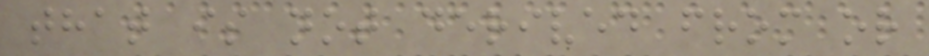that is not derived from or
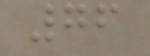76
